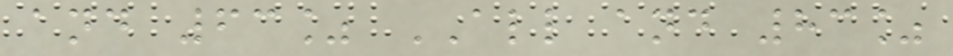and 63% ALL and 83%
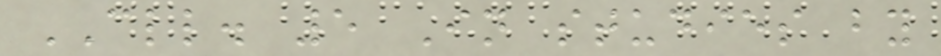CLL. 5 In studies by
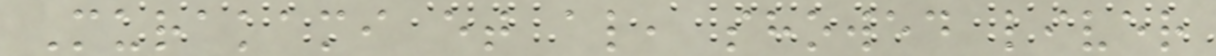Murakami et al, showed liver
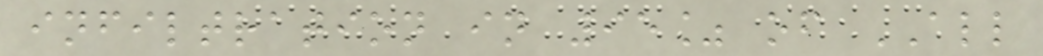infiltration in 95% of ALL
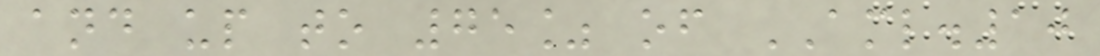and up to 75% of AML.10
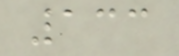133
